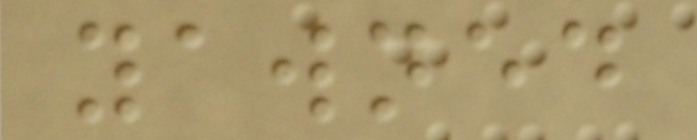yawned
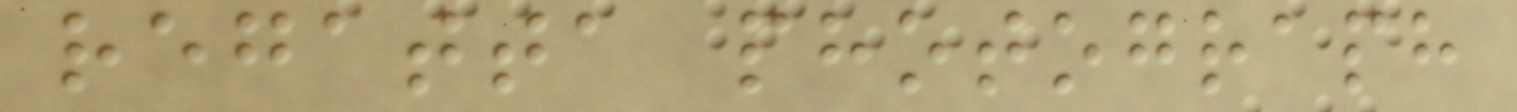regatta photograph
